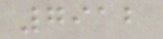7912
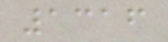1316
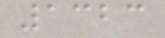1323
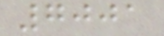7001
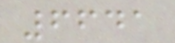6641
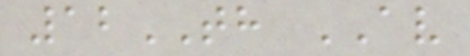12TH AV
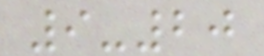9-20
